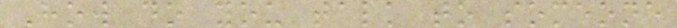How do you talk to someone
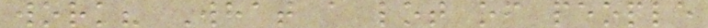work? What a lot of people
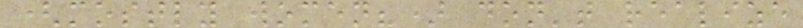(mostly women?) don't realize
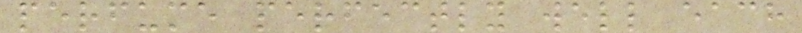perfume perfectly well each
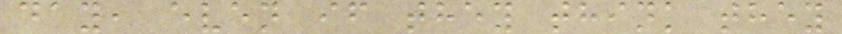day, even if they think they
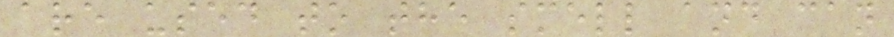are used to the smell and can
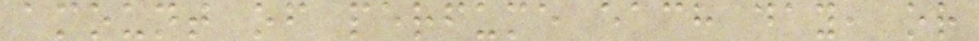amount of perfume each day, or
